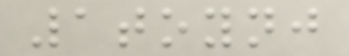1toynj
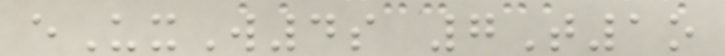eUxW4s 7T1o
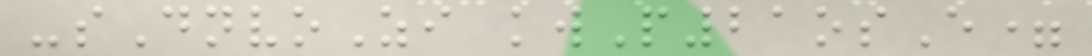-sDnvoZi kwP21osE=
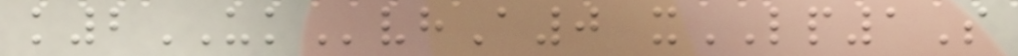k2UKvhA0 xLP1S
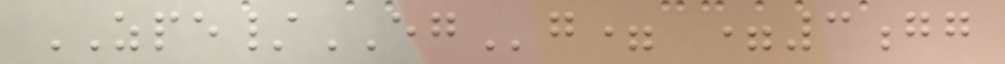ZPE/EGg= =3gg
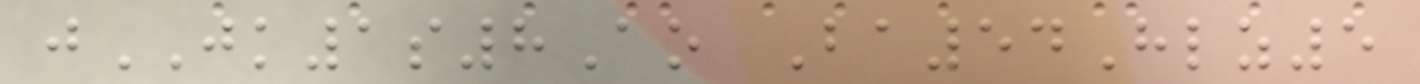jJK1s8Ao Ba54Hlz5
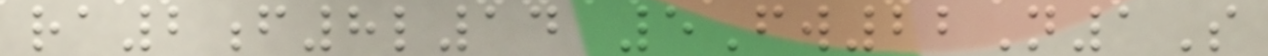ra2f8l14 5Fw22N1S
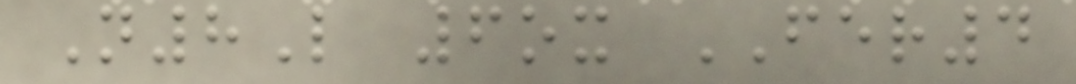N8L 6ox FER4
